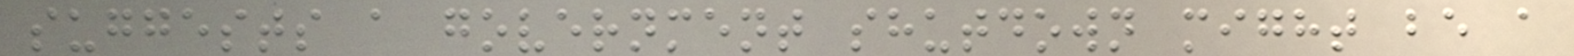suggests a government shutdown might be a
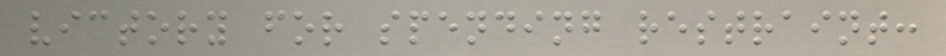victory for spending restraint:
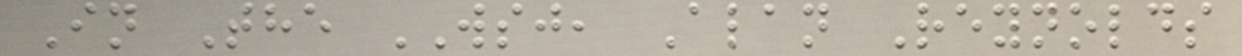In The WSJ, Alan Reynolds
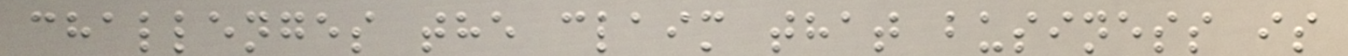challenges the claim that business is
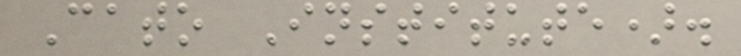Cato Institute).
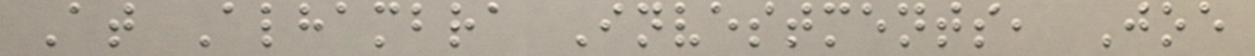At Alhambra Investments, Joe
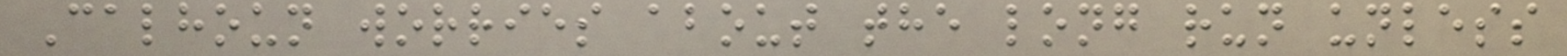Calhoun worries about the long run unless
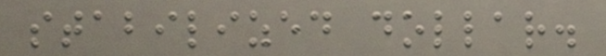stabilized dollar.
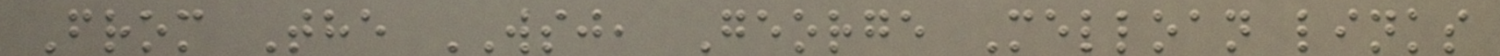From The WSJ, George Melloan links
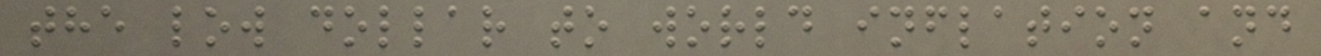the low dollar to world inflation and
